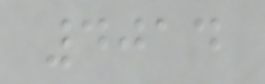4014
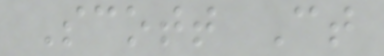Scott Ct
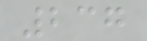237
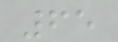65
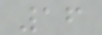16
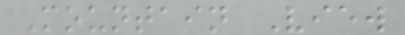Mountain View
